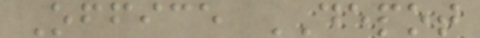Office DEPOT
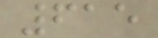615
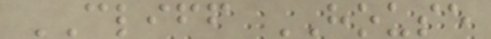CLIFF HOUSE
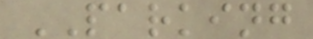PARKING
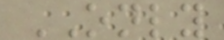ONLY
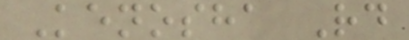Kenosha Rd
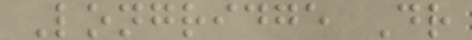Longridge Dr
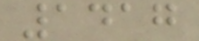1417
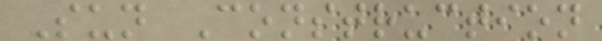Sun Construction
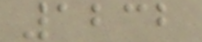1232
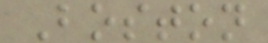Boston
